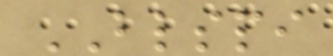BLSPI
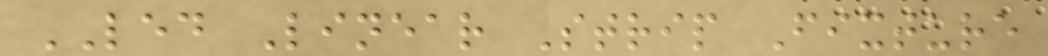LED Linear Strip Fixture
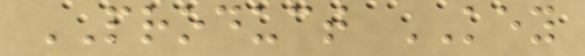PRODUCT KEY
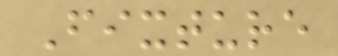Fixture
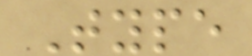Type
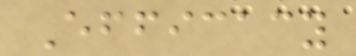Efficacy
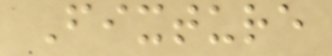Fixture
